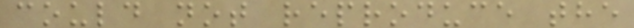could not reproduce the
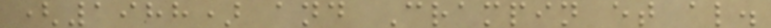(1988) and Crampin et al.
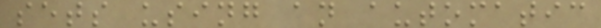sets using an automatic
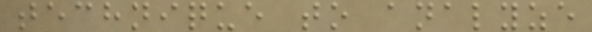technique to analyze
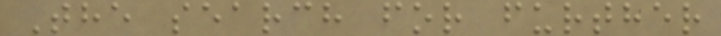The search for further
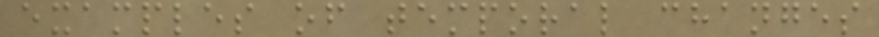examples of temporal changes
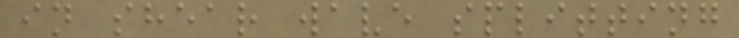in shear wave splitting
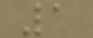1
